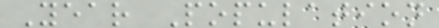Year Population
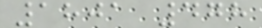1801 478
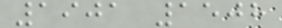1901 1508
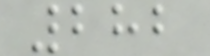282
